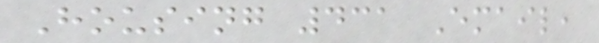Housing 431 Email,
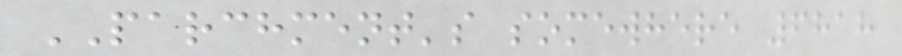PARCHMENT's somewhere 6818
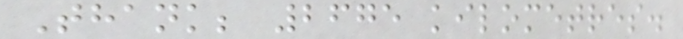Thank; 2675 kilometres.
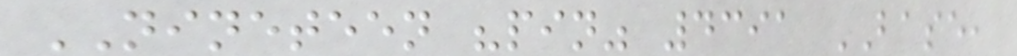NINETEEN "pin" 4391 BASE,
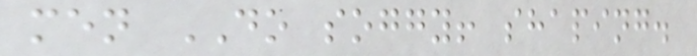men DO soggy! shaping.
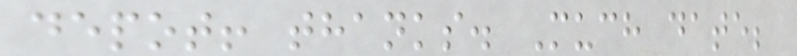depot! thanks. Much date;
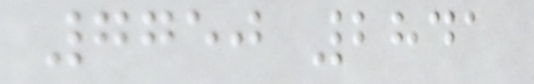7750 2841
